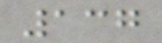137
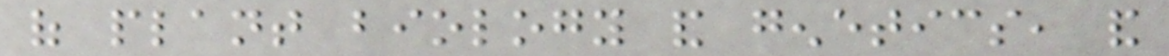of plant biology and genetics, and
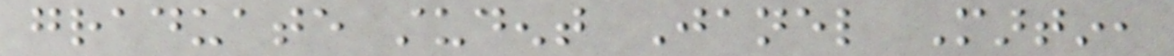graduate student Janel Martin,
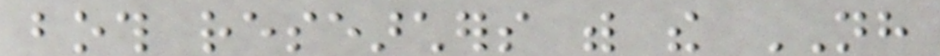both researchers with the NH
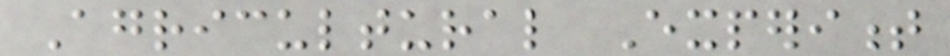Agricultural Experiment
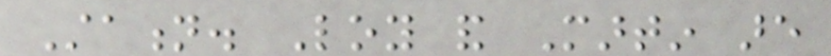Station. Loy and Martin are
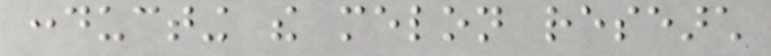conducting the melon research
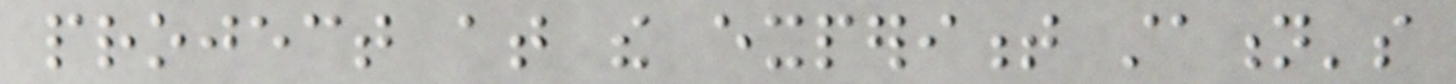project at the experiment station's
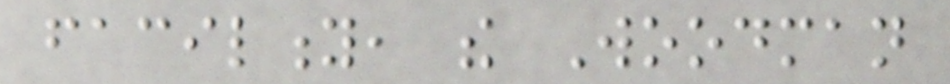facility, the Woodman
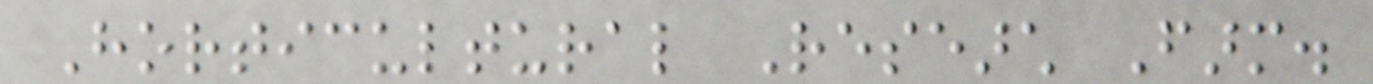Horticultural Research Farm.
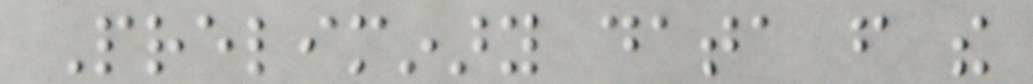Preliminary data from the
